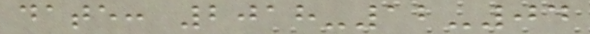date: 2018-12-04
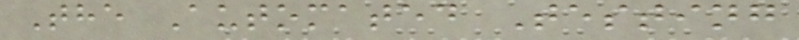The Automated Testing
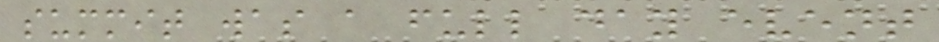summit was a full day event
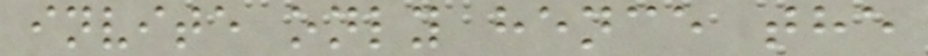invite only hence the
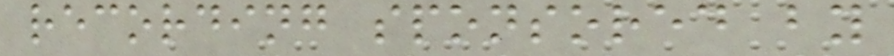recording sponsored by
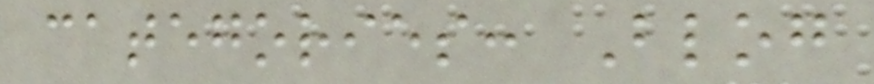categories: Blog
